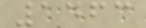1463
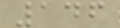146
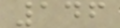146
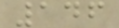146
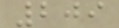209
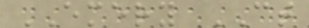EMERY CT
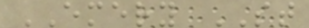EMERY ST
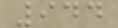944
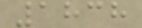1838
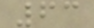63
